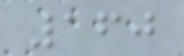160
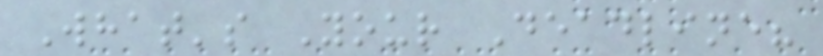What's Your Deadline?
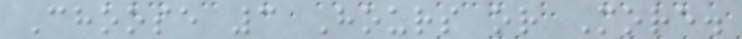Choose 3 Hours or More.
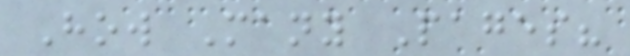How Many Pages?
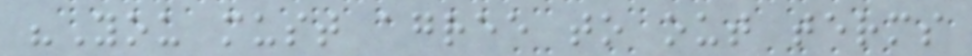"You must agree to out terms
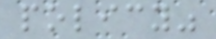policy"
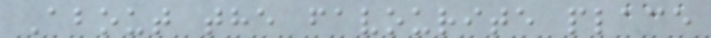About the favourite place
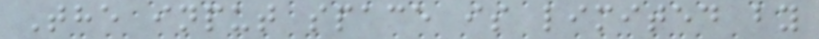The input space is limited by
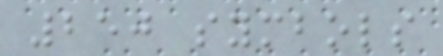250 symbols
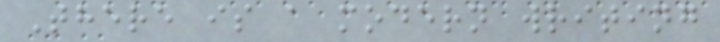There is a modern writing
